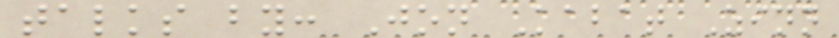talks by: Jon Kabat Zinn
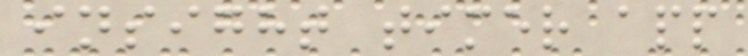insight timer app
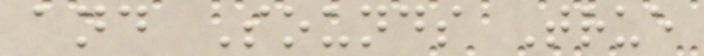and Sounds True
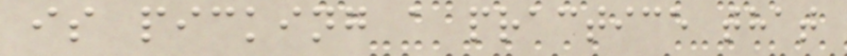is picking a practice that
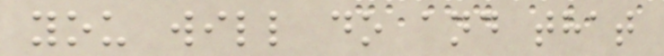you will do and that
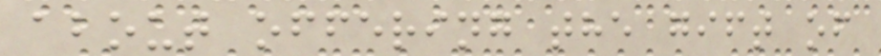about offering the gift of
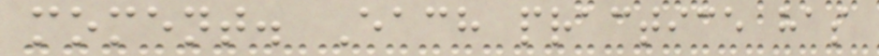moment. Each practice has
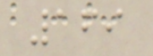169
